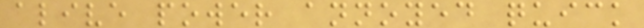alive power annoyed quick
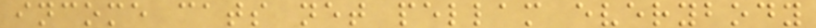income cats net pellam everybody
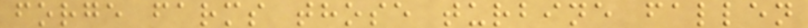forge farms those turbine fallen
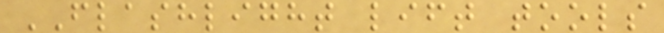FLASHLIGHT lift tools
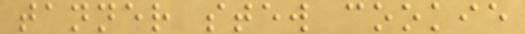tanner stew cookie
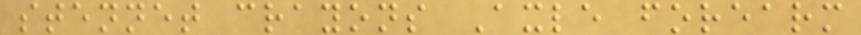stennet crayons Axle forearm
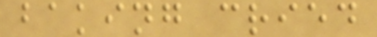baking cried
